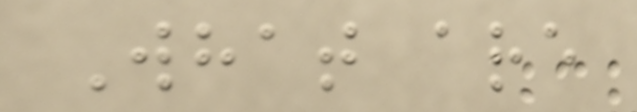What are
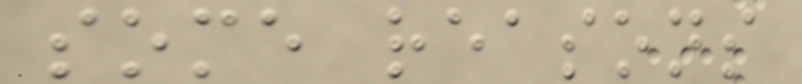some reasons
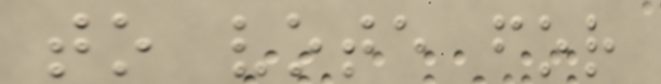to vote for
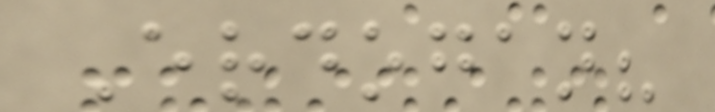Erdogan?
